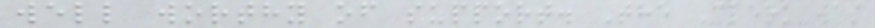well worthy of support. The Clerk was
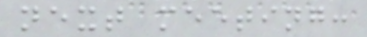next meeting:
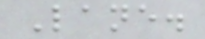Lane.
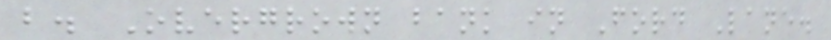b. Overgrown bank in Ford Lane.
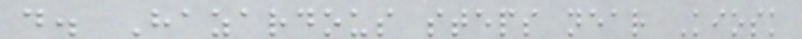d. Hazardous steps near Kiosk
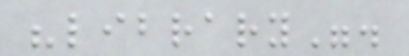"library".
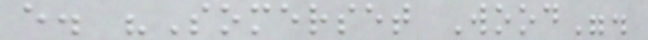e. "Somerset Wood".
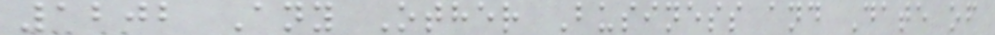1202 Any Other Business and Date of
